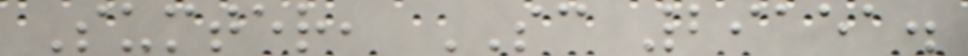Sumter, SC 29151.
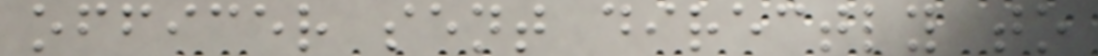officer sent directly to
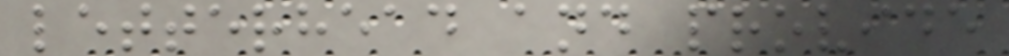letterhead and provide
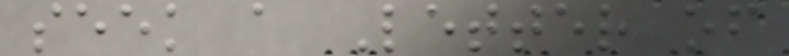seek a Letter of
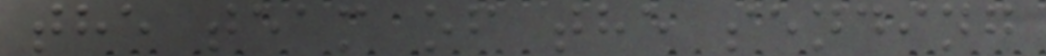the team of the sending
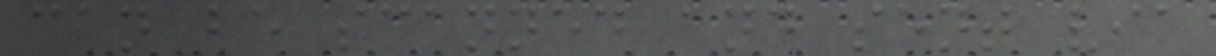can be scanned and sent via
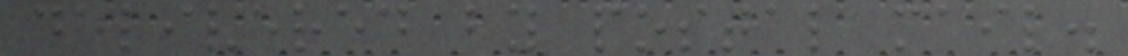delivered by postal mail.
